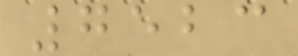7523
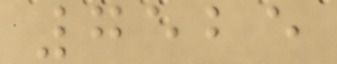7525
